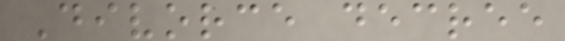Divorce decree
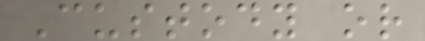Custody or
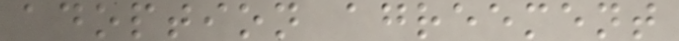adoption agreement
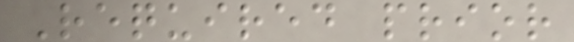Required prior
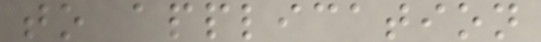to application
